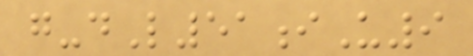g-dL51iU9
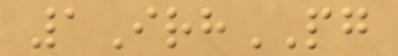1IrhPG
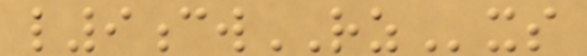l9cwRZxs
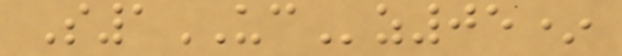S1UCz05*
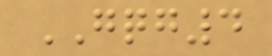GQG4
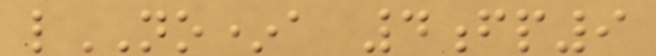lNO*a 4fp9
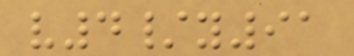v4/y91
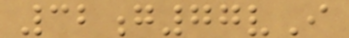32g77vI
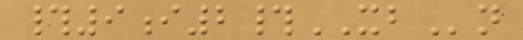#9i2#XBn
